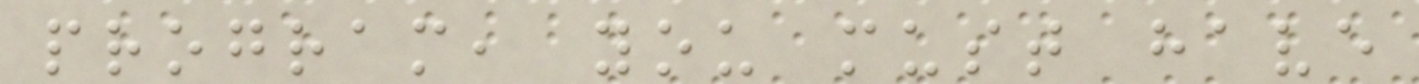program, you must have
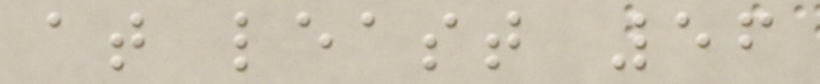at least 56
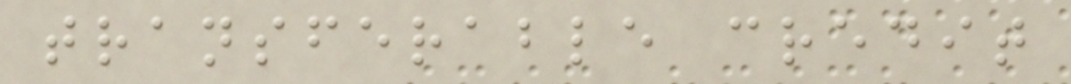transferable credit
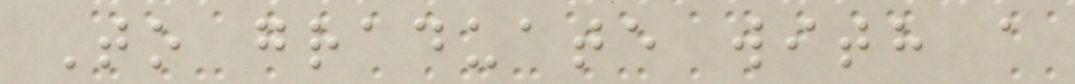To graduate with a
